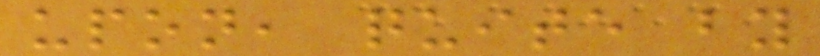upon, quite by
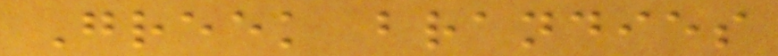Greek brandies
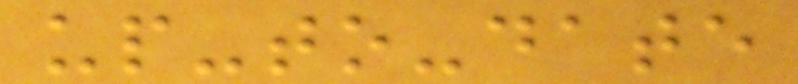up-to-date
